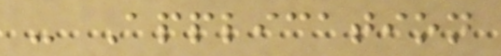- Application
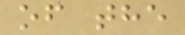of the
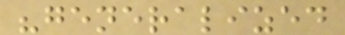"generalized
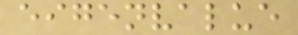eigenvalue
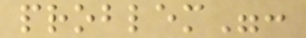problem":
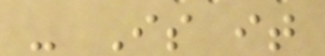- Is it
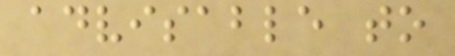advisable to
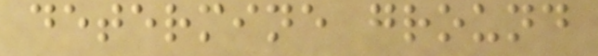determine ground
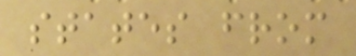states from
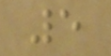5
